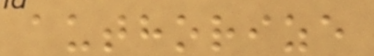authorize
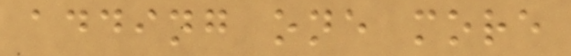adding one more
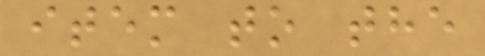item to the
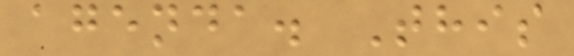agenda. This
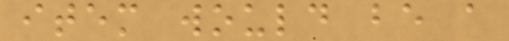item would be a
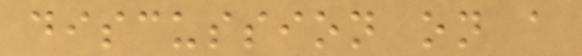discussion on a
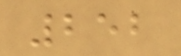252
